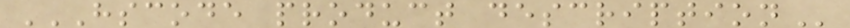HSCODE PRODUCT DESCRIPTION
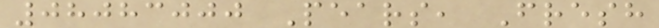08083000 Pears, Fresh
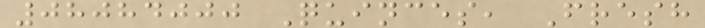08084000 Quinces, Fresh
